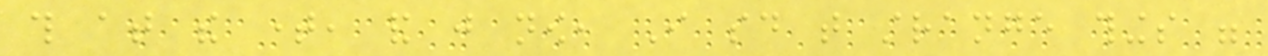this at the time, and just now, I said that strange things were
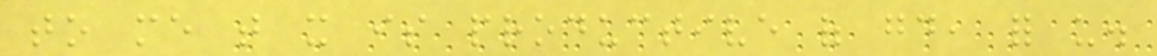to me that it is productive of good, for us.
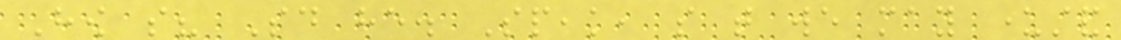How so? Said he. Speak, so that we may understand
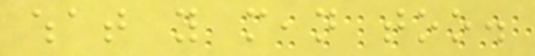what you mean too.
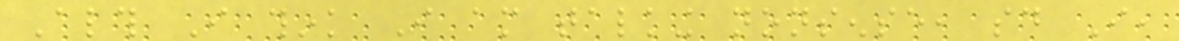Although I think I am talking nonsense, said I,
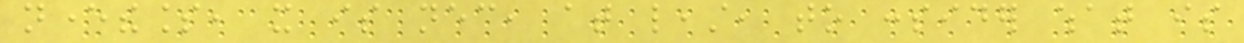nevertheless, it is necessary, at least, to consider what is
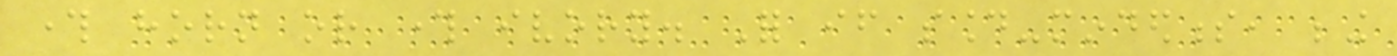through horn or through ivory. For if sound-mindedness, being
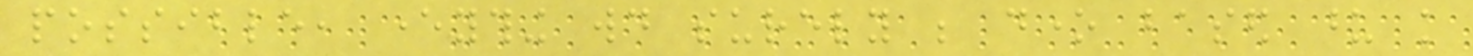possible, everything would surely be done based upon knowledge
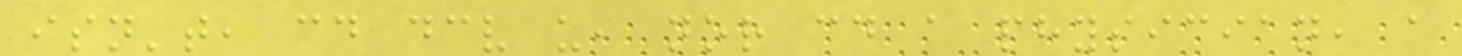isn't, could deceive us, nor could a physician, a
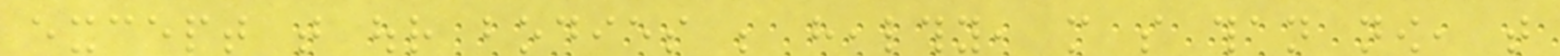except that our bodies be healthy, more so than now, that
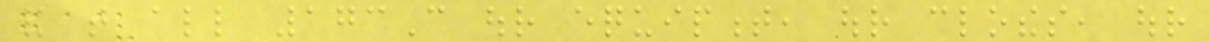and that all 173C our equipment, our clothes, our
